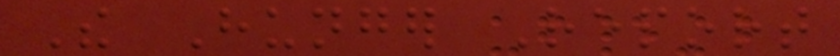The Hunger Report
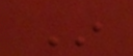In
